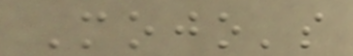Mojo's
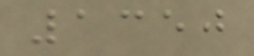1350
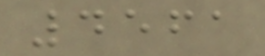4561
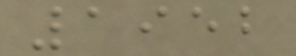1952
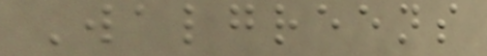Walgreens
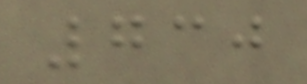730
